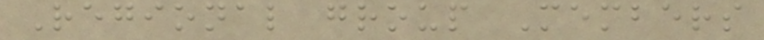Regional group Members
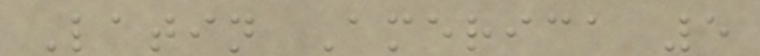Latin America 5
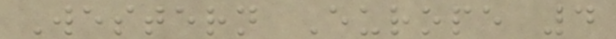Western Europe 4
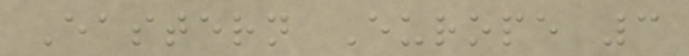Eastern Europe 3
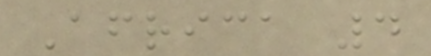Africa 4
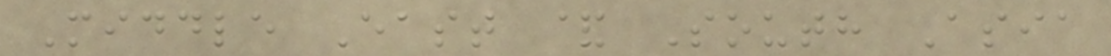Middle East & South Asia
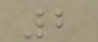2
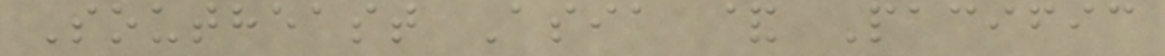Southeast Asia & Pacific
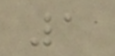1
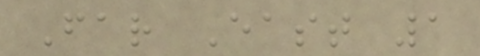Far East 1
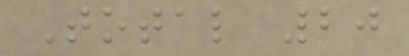Total 20
